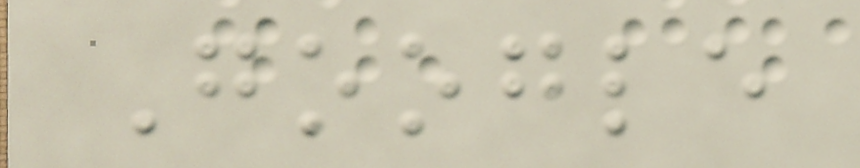Google
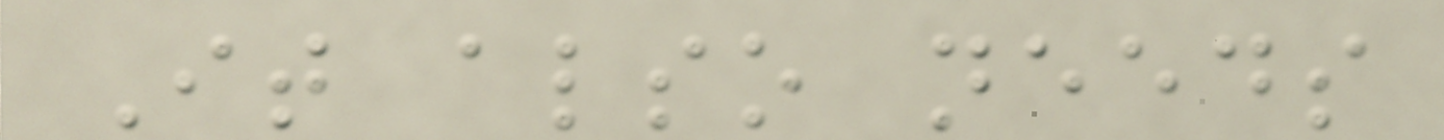It also needs
